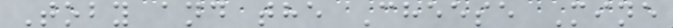Toby and the Cheese Mine
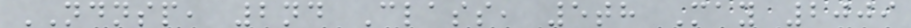NDNSP, 2nd Class, 5th May 2009
